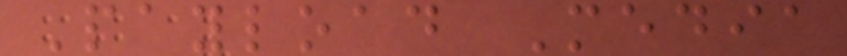Payload Media
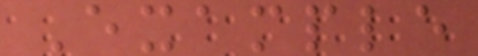Example
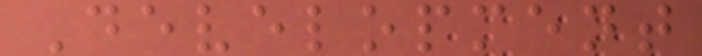Development
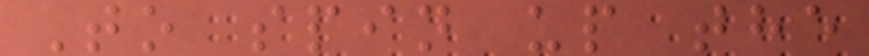To spin up the
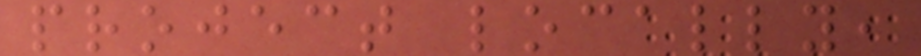project locally,
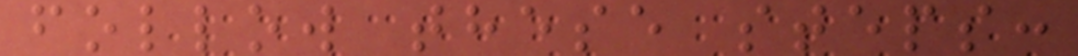follow these steps:
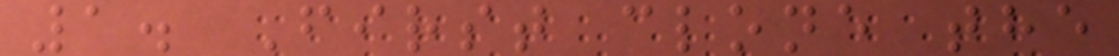1. First clone the
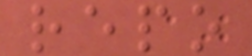repo
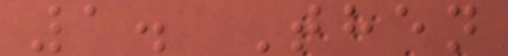1. Then
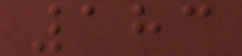183
